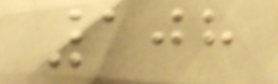108
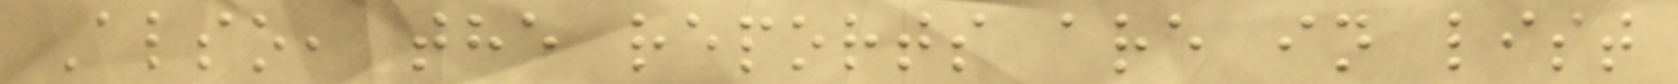Also, the reports are in list
